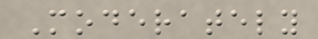Moderately
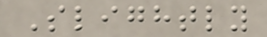Slightly
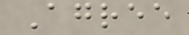Agree
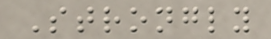Strongly
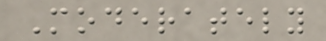Moderately
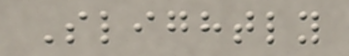Slightly
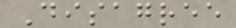Disagree
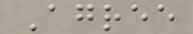Agree
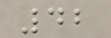42
